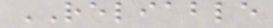RELIABLE
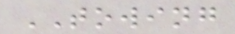TOWING
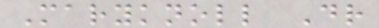Maryknoll Dr
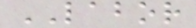LABOR
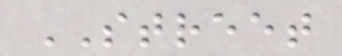STREET
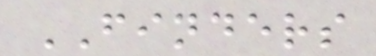FINDERS
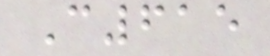C615
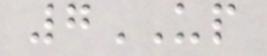7UP
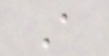A
